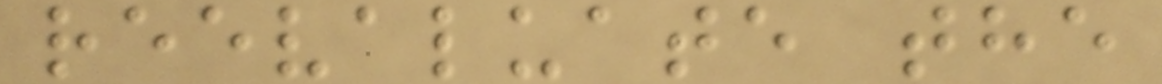reevaluate the
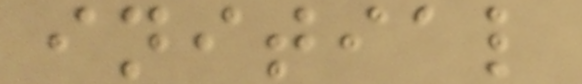initial
